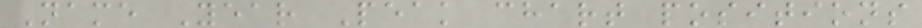Name Year Peak chart positions
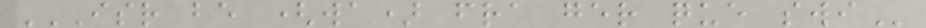ISR BE (WA) FRA GER QUE SWI
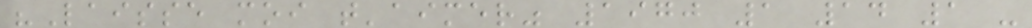"Laisse moi t'aimer" 1970 1 14 1 -
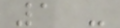1 -
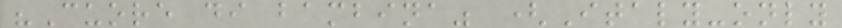"Cuore di bambina" (Italy-only
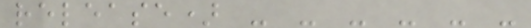release) - - - - - -
